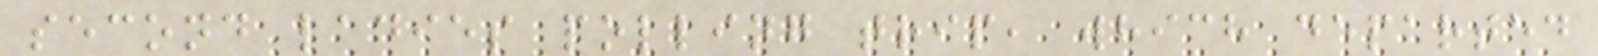second ladies polling trip, which departed
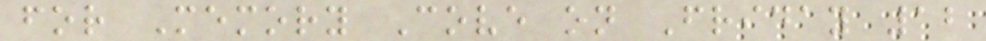for Memory Cove on Friday 12
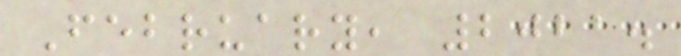February, 2021.
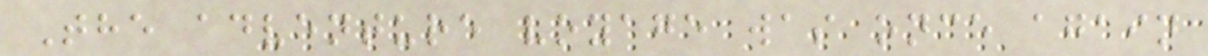The adventure voyage was once again
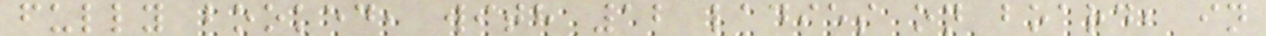fully booked, with 12 ladies on board, in
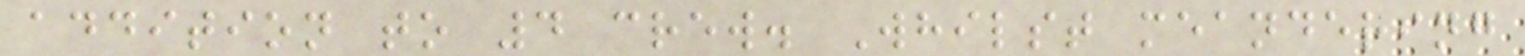addition to 4 crew. Whilst meandering
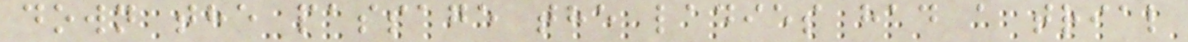down the passage the ladies had a trial
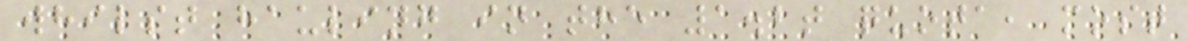whilst hauling in the 1.2t quota, most
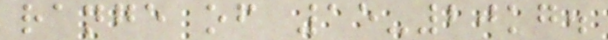range of 15-20kg.
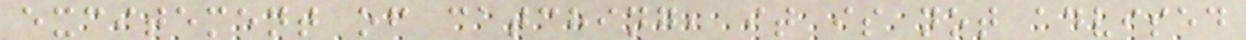excitement of catching, it is not advised
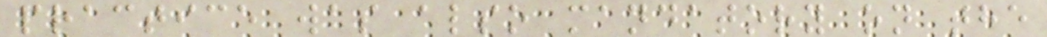practice was also mandatory on the
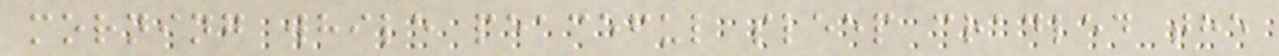morning while peaceful sleep cradled the
